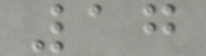17
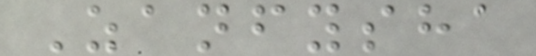Zanfysha
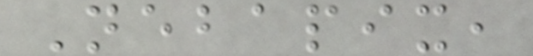Nebapix,
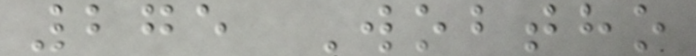275 Wobtho
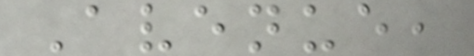Avenue,
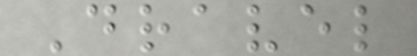Dravel
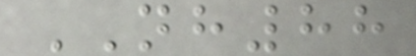NH88
